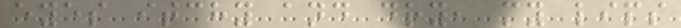eyes itchy and dry, my lips
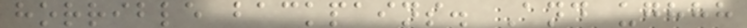horrible backpains. And ughhh
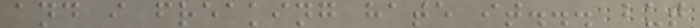and i freaking hate it... but
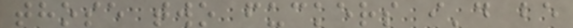those two fuckers i'd be
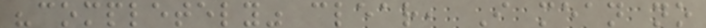"completely" clear, I mean no
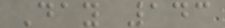Day 143
